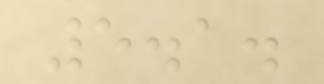5.1.
